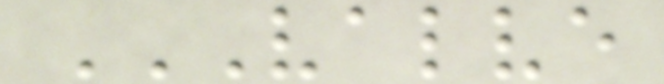VALVE
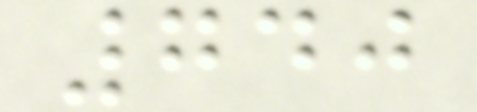740
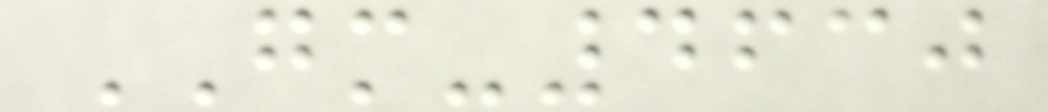GM-4630
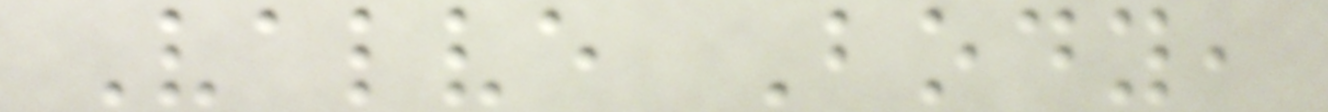Valve Body,
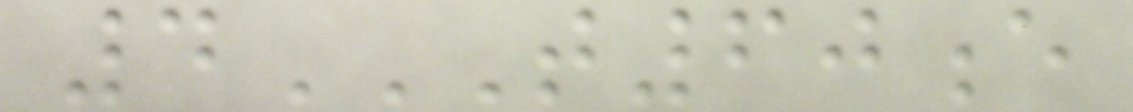4T60E
